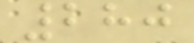280
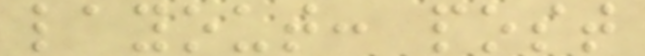layout: post
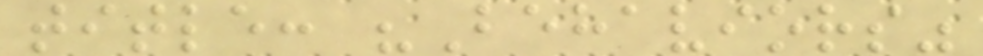title: "Behaviors"
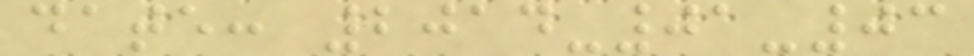date: 2014-01-03
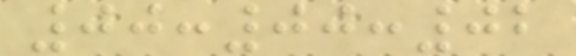00:00:02
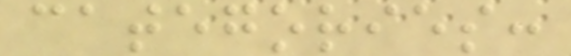categories:
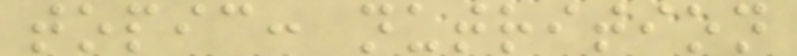topic: nutrition
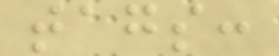tags:
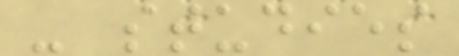- studies
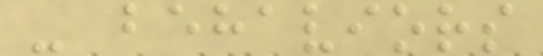- behaviors
